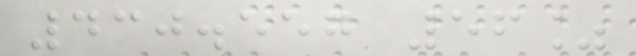430.557 56%
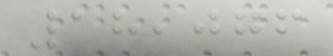18,076
